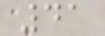41
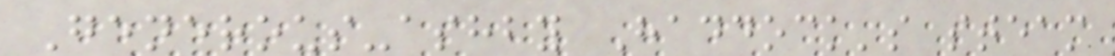Generous-ashby Haddock's steam
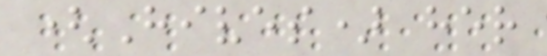(Hives) her
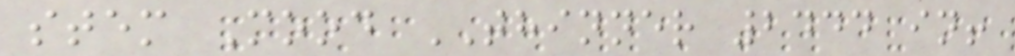stem Mood THINNER 2444 in!
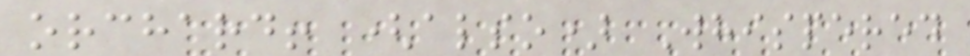orchard! (also) Whispered
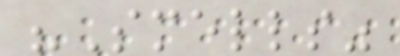"Smells"
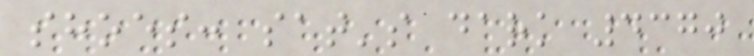shoes: sat's dark 4370
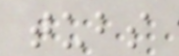tubs
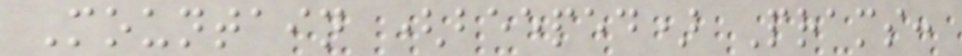Mountain (beeped) Prams:
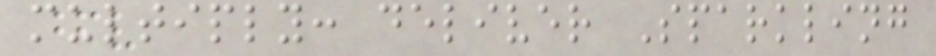multiply: deliver Sparkling
